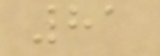81
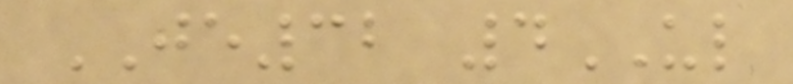JE32 4UL
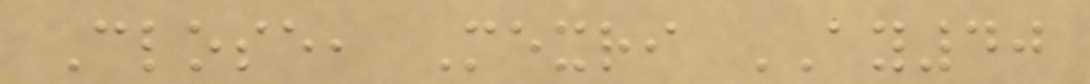Close, Mexri AY40
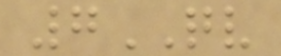7QV
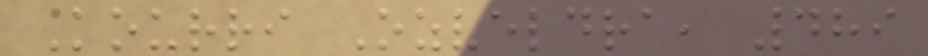Kourri Ozveldra, 489
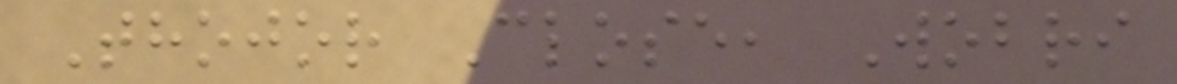Thojor Close, Wobri
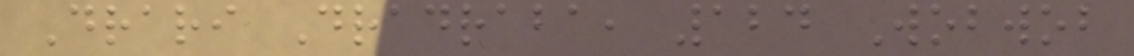Drari Dradraba, 124 Wobwob
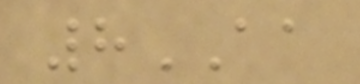8AA
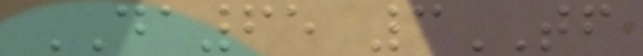DA65 3TF
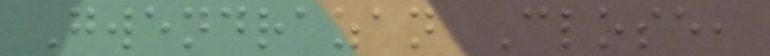Gwendrazan Close,
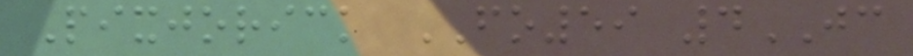Pixjorick FO59 4JC
